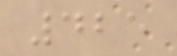425
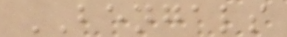BENGALS
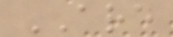ARE
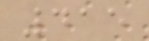415
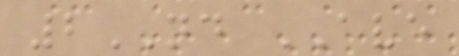2ND AVE
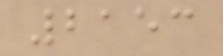2153
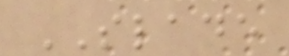SLADE
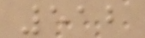512
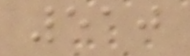510
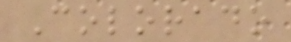Colorado
